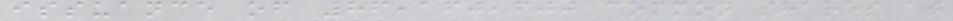issuance of 86,160,600 common shares at
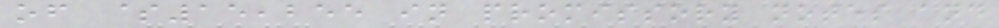of $15,255 in promissory notes and
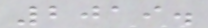2019.
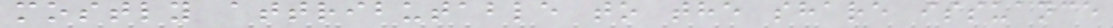mostly attributable to the share issuance
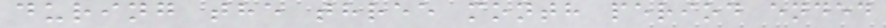during the three month period ended
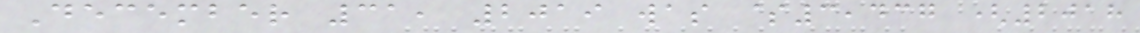December 31, 2019 was $3,437 (2018
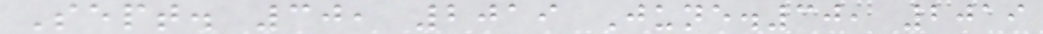Sept. 30, 2019 June.30, 2019
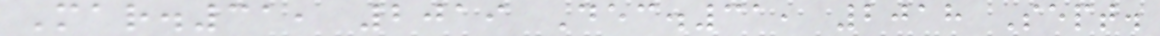Mar.31, 2019 Dec.31, 2018 Sept.
